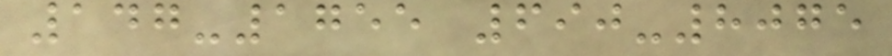147-1755 690-8075
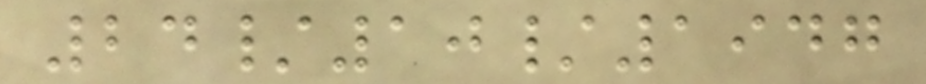24/10/1947
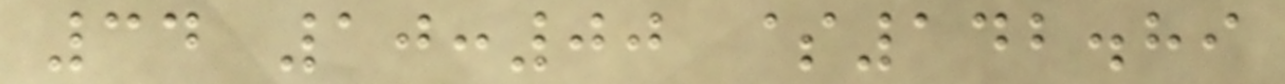34 10:00 $142.89
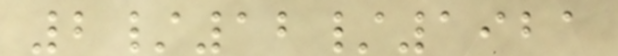2/12/1921
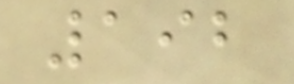192
